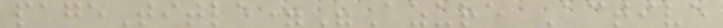pageTitle="Azure Active
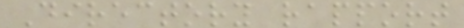Directory rapport
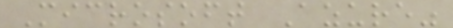Microsoft Azure"
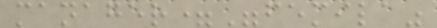manager="femila"
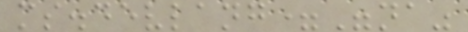ms.devlang="na"
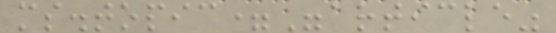ms.topic="article"
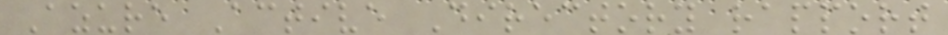Azure Active Directory rapport
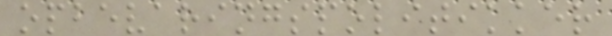opbevaringspolitikker
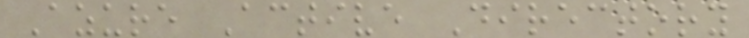Azure Active Directory
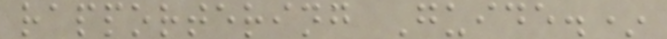rapportering Guide.*
